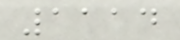1114
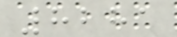8281
